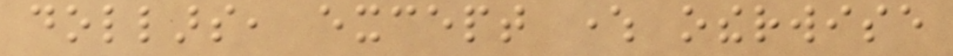dollars, except where otherwise
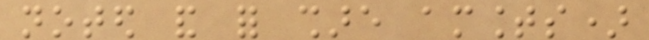noted and for share amounts)
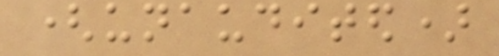(unaudited)
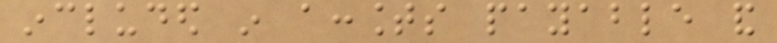included in accounts payable and
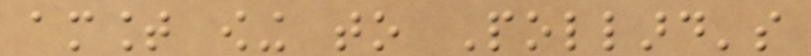amount owing to Pollard's
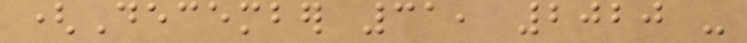(December 31, 2020 -
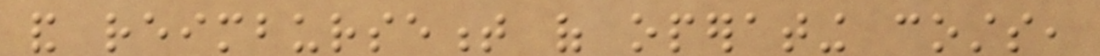and reimbursement of operating costs,
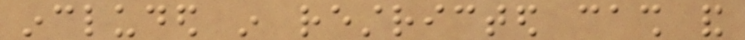included in restricted cash and
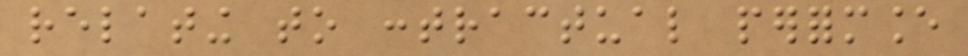relating to contractual performance
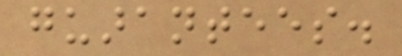guarantees.
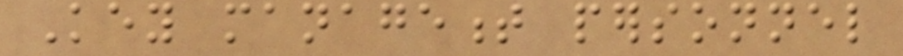Key management personnel
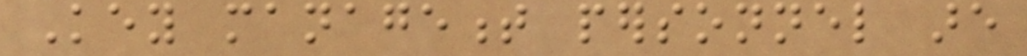Key management personnel are
